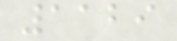1129
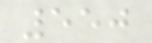550
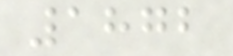1872
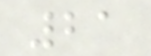21
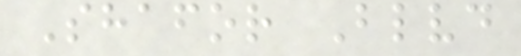Shafor Blvd
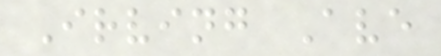Irving Ave
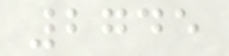2745
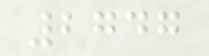2747
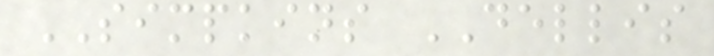SIMPKINS DELLIS
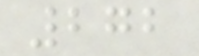272
